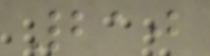210
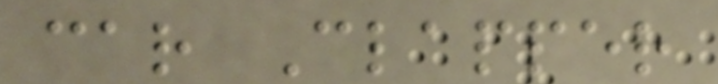car Clapper
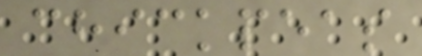chickpeas
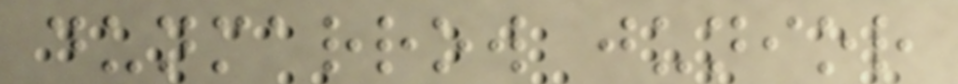dunmarrow junior
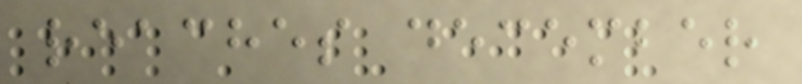reaches december
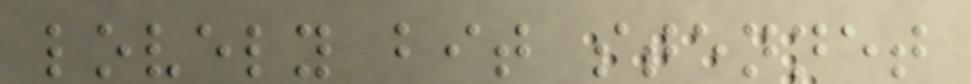lovely bit stennet
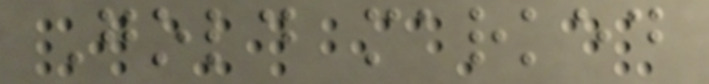Gold marked
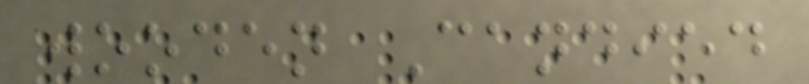wooden Candied
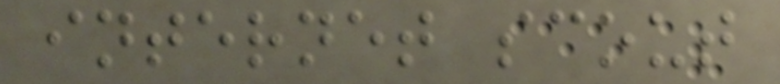internet scout
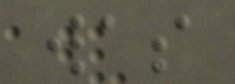was
